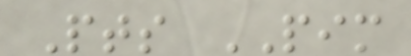Pts PIM
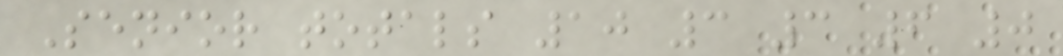Senior totals 10 3 3 6 0
